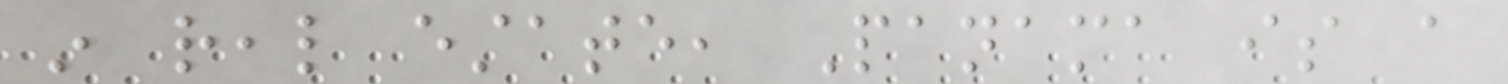in real estate, Panama is a
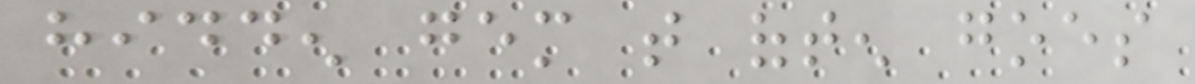hidden gem that often goes
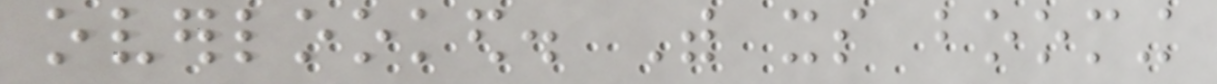overlooked. With its booming
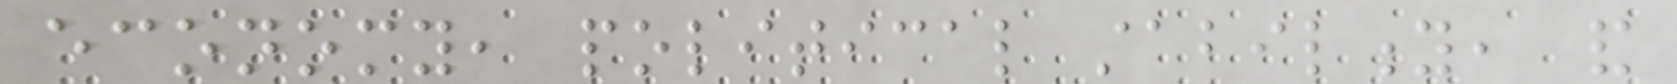economy, political stability, and
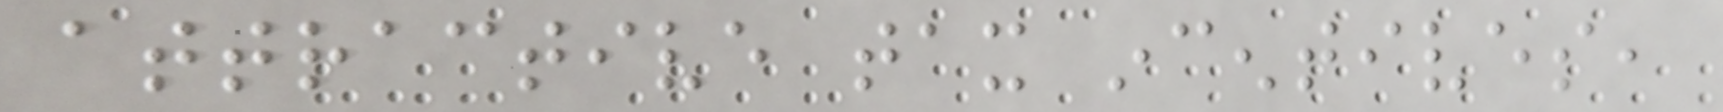attractive tax incentives,
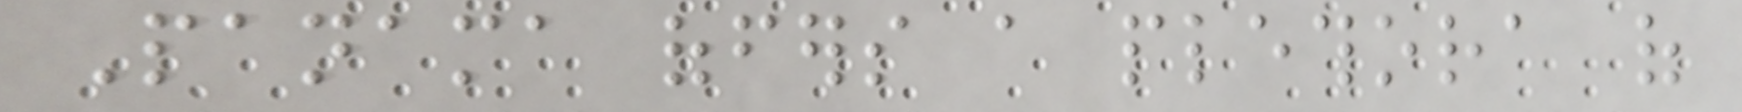Panama offers a plethora of
